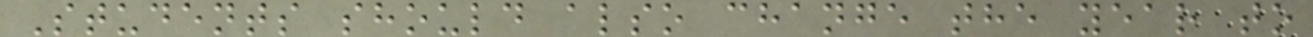Students should also change the year to
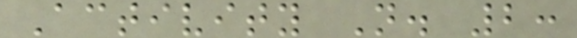Activity N. 2:
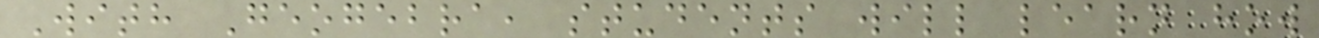With Geogebra, students will learn how
